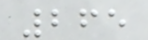265
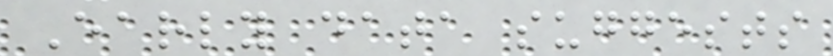Early data suggests
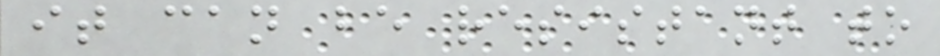it can be resistant to
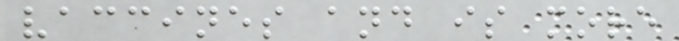vaccines and is more
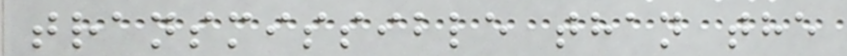transmissible than the
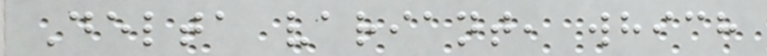Delta variant, which
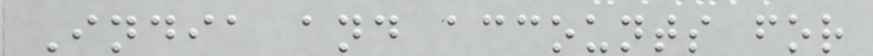India and accounts for
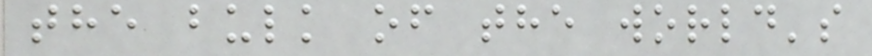the bulk of the world's
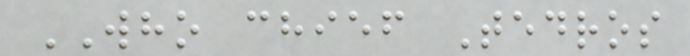WHO chief Tedros
